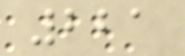221
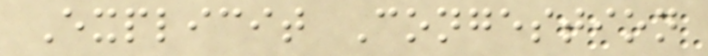Explicit Congestion
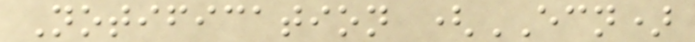Notification (ECN)
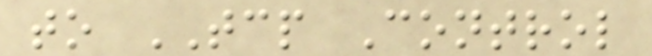to TCP Control
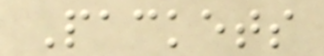Packets
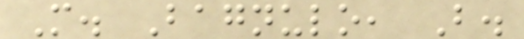M. Bagnulo, B.
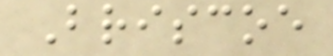Briscoe
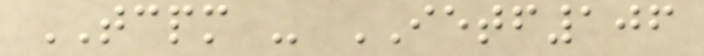TCPM - IETF106
